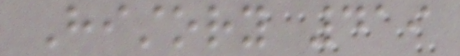History 419
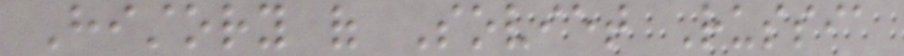History of Soviet Russia
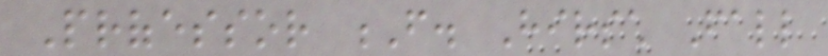Professor F. Hirsch Fall
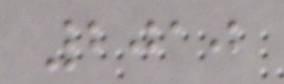2010
